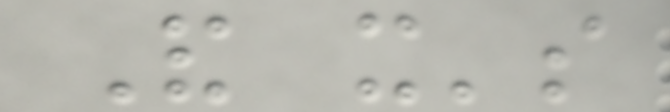And it's
